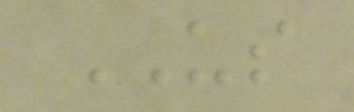US
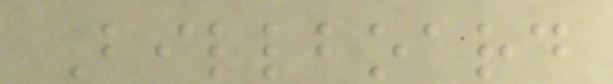Billboard
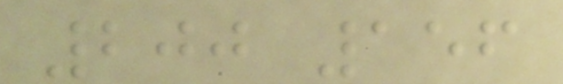200 156
